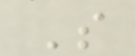S
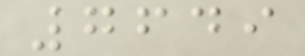7649
